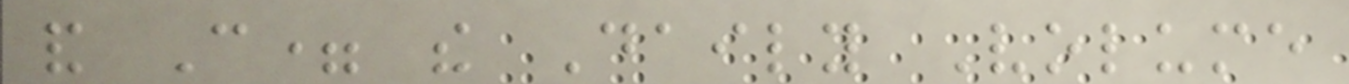and C= the Daily Volume
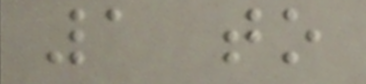1 to
